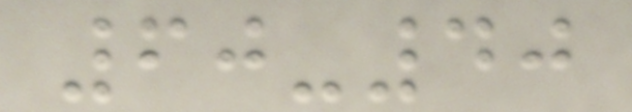60-40
